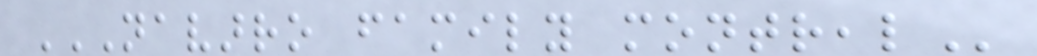NAVARRO FAMILY MONTREAL
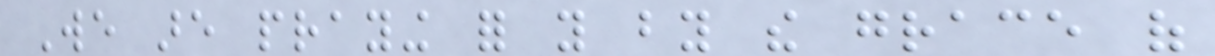We are praying for you by the grace of
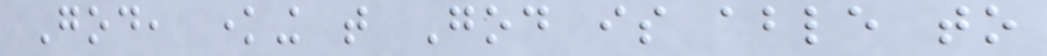God, knowing that God is able to
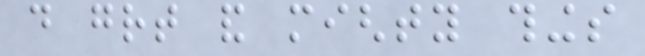do great and mighty things
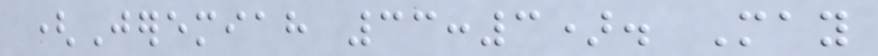(Jeremiah 33:3). May
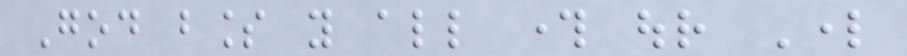God bless you all through our Lord
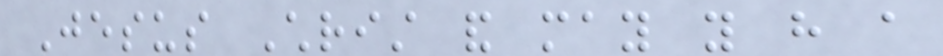Jesus Christ and may you have a
